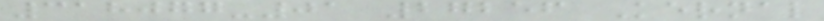318077-01 27256 Kernal
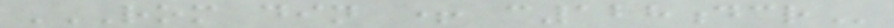ROM DIN + C128DCR
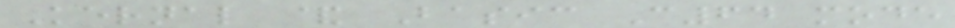Kernal & Basic C64 mode
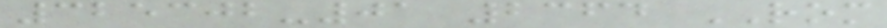325302-01 2364 ROM
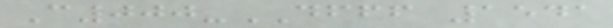C000-DFFF 1541
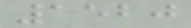1520
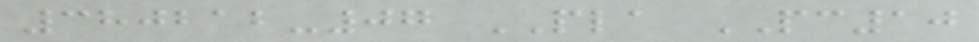380212-07 PLA PC10
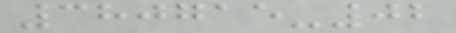380715-02
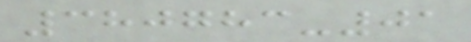380783-01
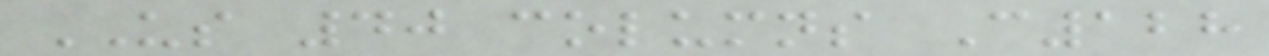US 40 columns C128
